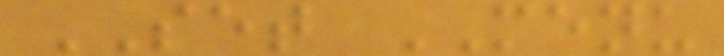SET MENU
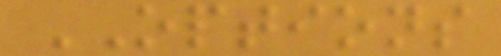OPTIONS
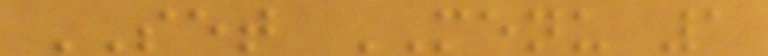SET MENU 1
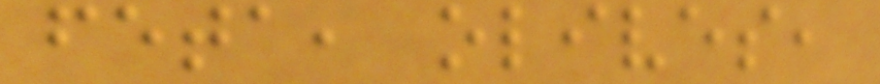feta, olives,
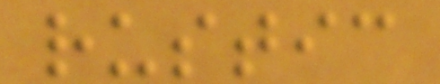rustic
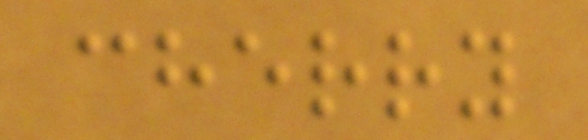cherry
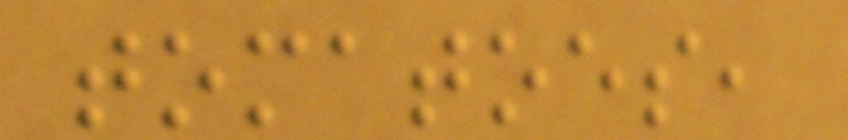tomatoes,
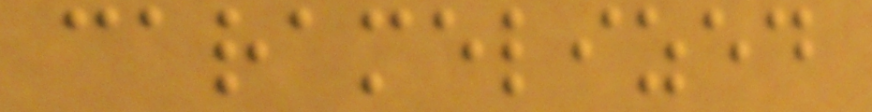caramelized
